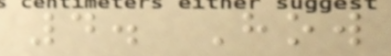4. How
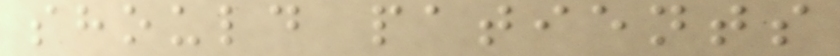should patients
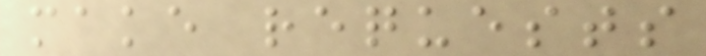make requests
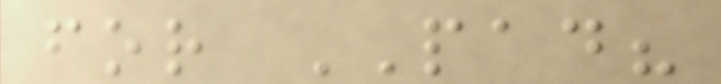for PAD?
